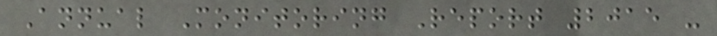Annual Monitoring Report 2015 -
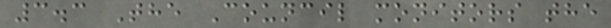3.3 The Council monitors the
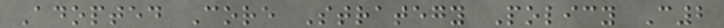Adopted Core Strategy Policy C2
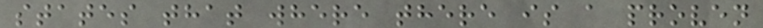states that where there is a proven
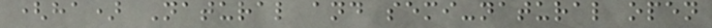(ha) Natural and semi-natural open
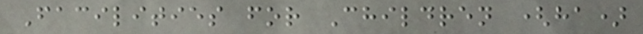Facilities for Children (ha)
